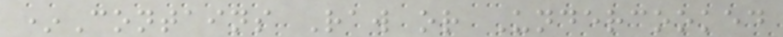*Contains Raw or Undercooked
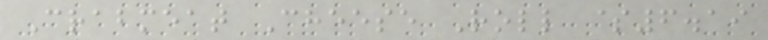Crabmeat Cheese Roll $6.19
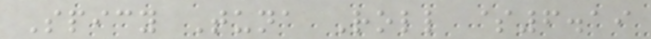Spicy Tuna Roll $6.19
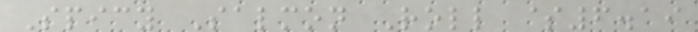Spicy Salmon Roll $6.19
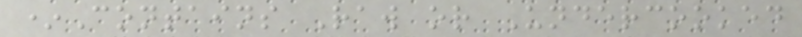*Contains Raw or Undercooked
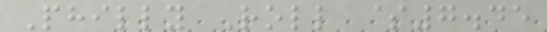Philly Roll $7.45
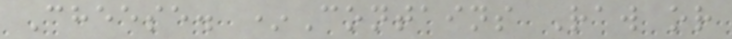Cheese. *Contains Raw or
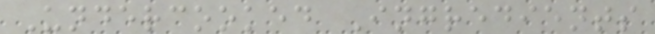Undercooked Ingredients
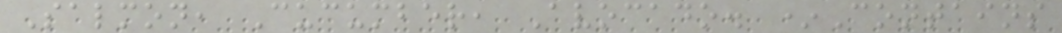Salmon, Cucumber, Avocado. *Contains
